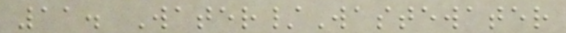11. Water/Wastewater
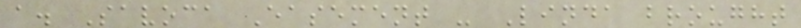a. Savoca Easement - Linda brought
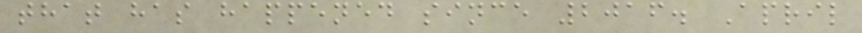that has happened since 2016. April
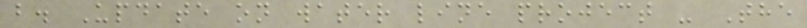b. Update on water line project - The
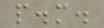p.m.
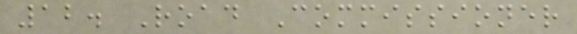12. Road Commissioner
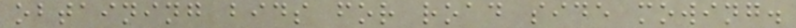obtaining bids for road side mowing.
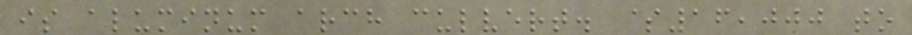is aluminum arch culvert. $16,000 to
